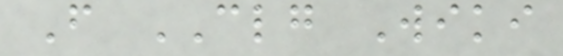From CLG Wiki
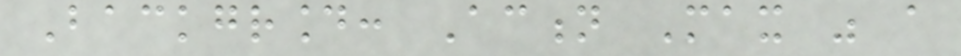Background: Action Max was a
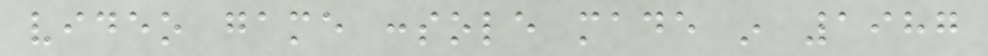video game console made in 1987
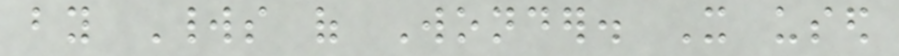by Worlds of Wonder. It used
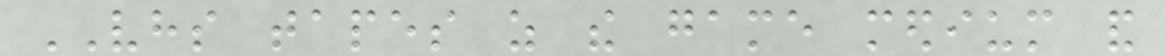VHS tapes as the game medium and
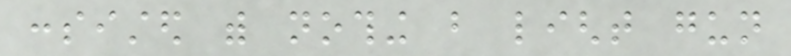consisted with nothing but light gun
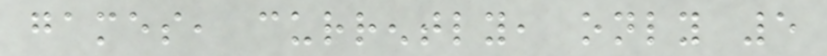games, currently, only 5
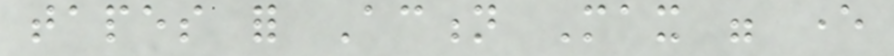tapes for Action Max were ever
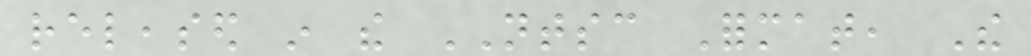released in the NTSC Format, The
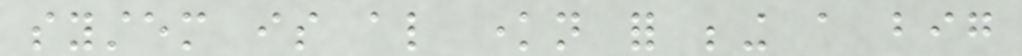system is also known for being a big
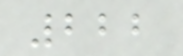222
